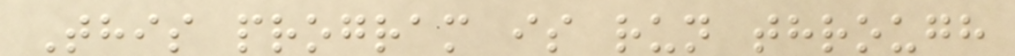This program is run through
